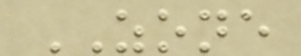ZONE
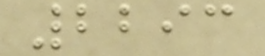2293
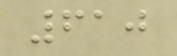610
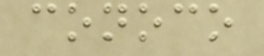conoco
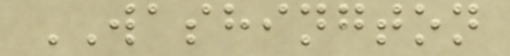WASHINGTON
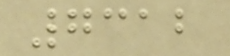7312
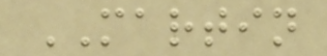MARTIN
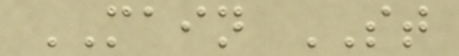MAIN ST
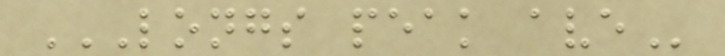LONGS PEAK AVE
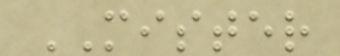MISTER
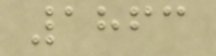1863
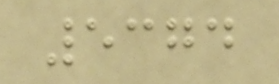5374
